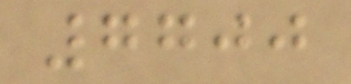7700
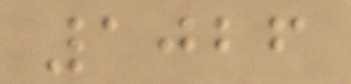1026
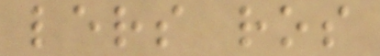lers ros
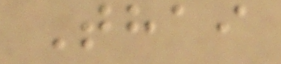Thai
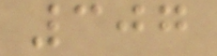307
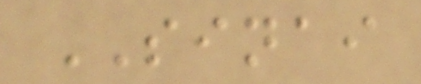SINAI
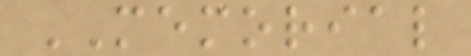MEMORIAL
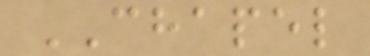CHAPEL
